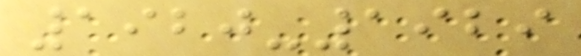1920-1929
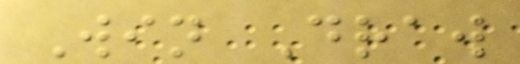Win Draw
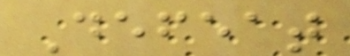Defeat
